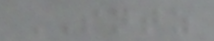SNTZ
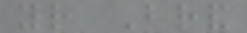your Brand
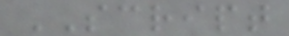SCRIPT
